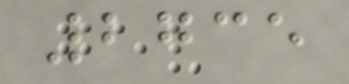2735
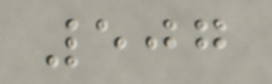507
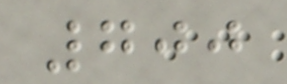700
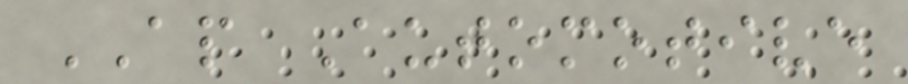AP Automotive
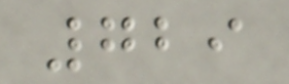729
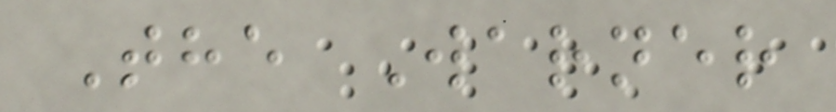The Warner
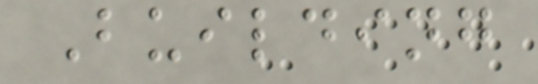Building
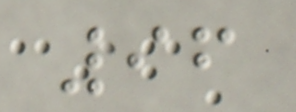96
